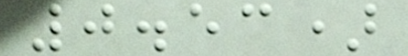0.53)
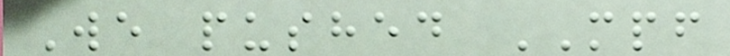We pushed MPF
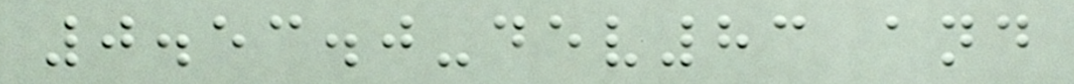0.53.0-dev83 and
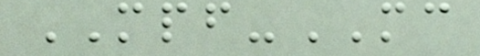MPF-MC
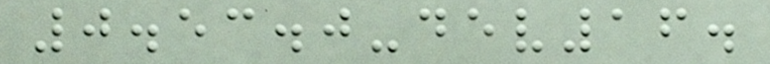0.53.0-dev16.
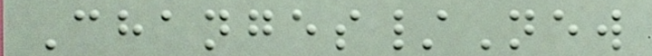Changes/New
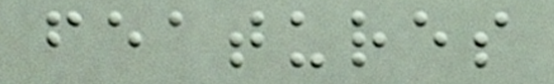features
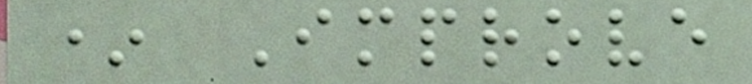* Improve
